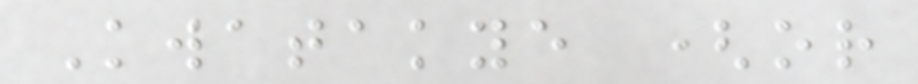Kwatakye (or
